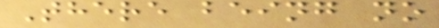There being no
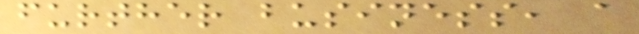further business, a
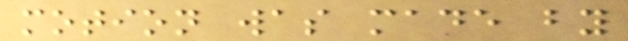motion was made by
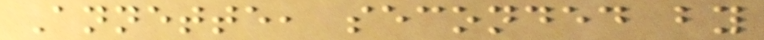Annette, seconded by
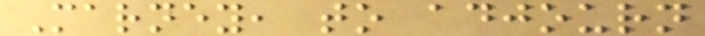Marney, to adjourn
